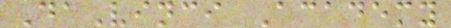DaVinci Academy
